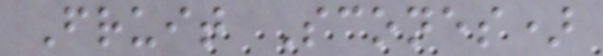Fruit Scones)
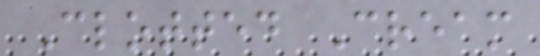Clotted Cream
